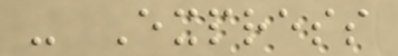- Express
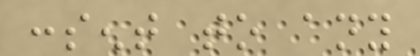consent to any
